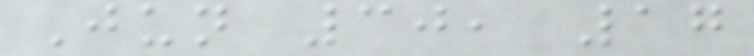Jun 30, 17
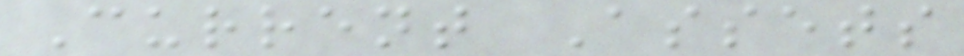Current Assets
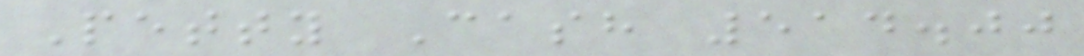Petty Cash 514.00
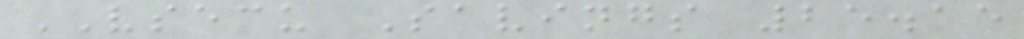VSECU Savings 25.15
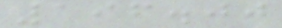196.00
